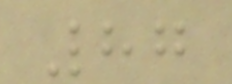87
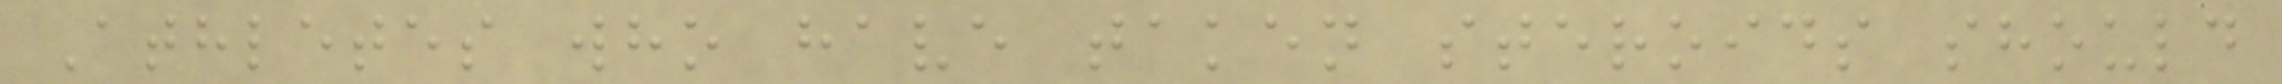Athletes who have taken steroids should
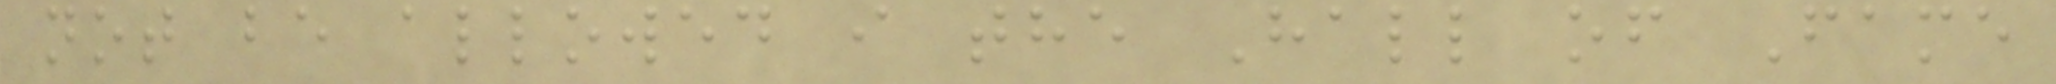not be allowed i the Hall of Fame
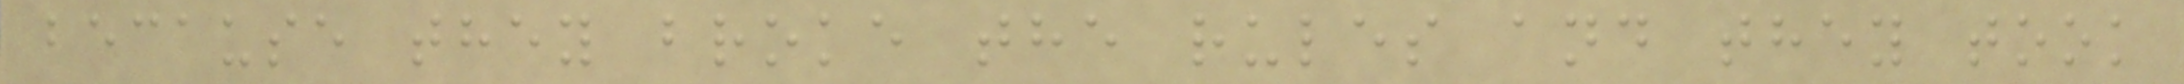because they broke the rules and they took
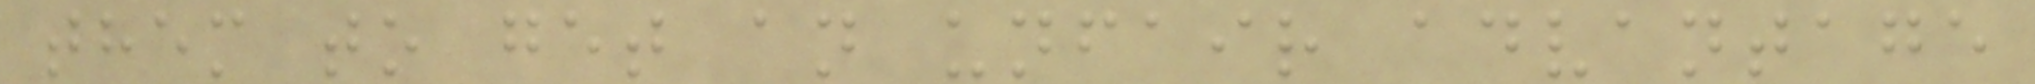them to get an unfair advantage
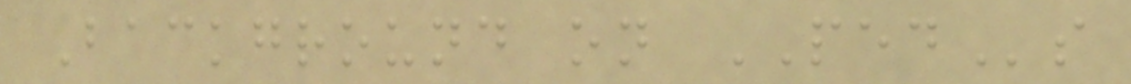Background on PEDs
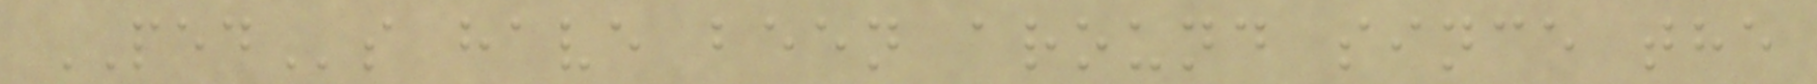PEDs have been around since the
